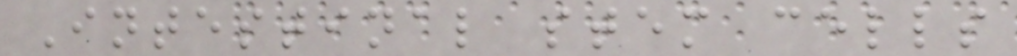Intestinal stem cells
